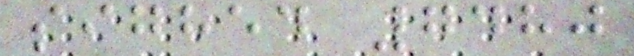sighed 7480
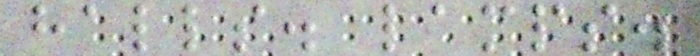halls. lamps.
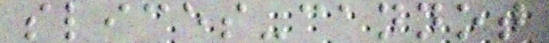slices-cannot
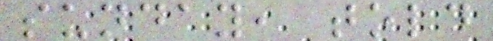sunday, told
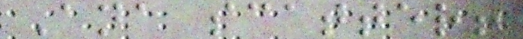Ana scatter!
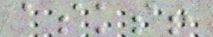asks!
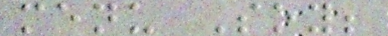menu Soy;
